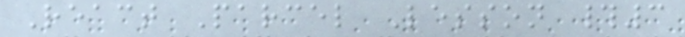React Parcel Lesson #3
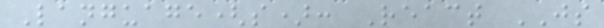Language(s): React JS
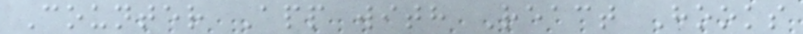Counter App with React Hooks
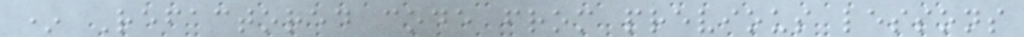* Refactored code from previous lessons
